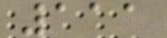111
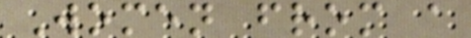Women from a
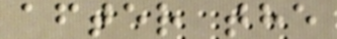after the
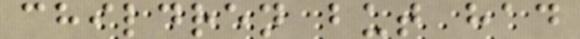children but had
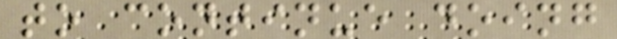to continue doing
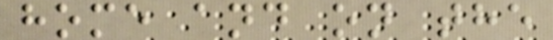home and on the
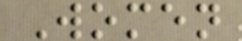Women
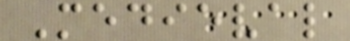Medieval
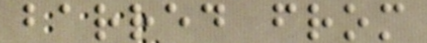barred from
